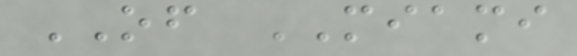OF MIAMI
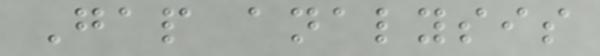Gap analysis
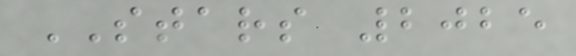STARS 2025
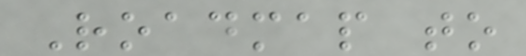Roadmap to
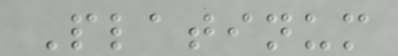Platinum
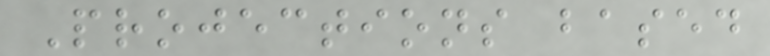Projections based
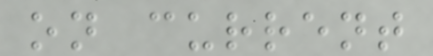on current
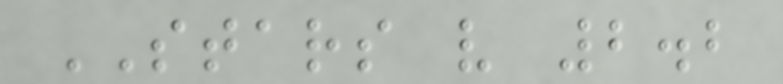STARS v 2.2
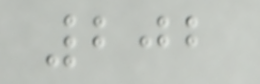202
